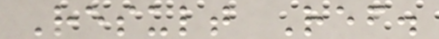Result Ref.
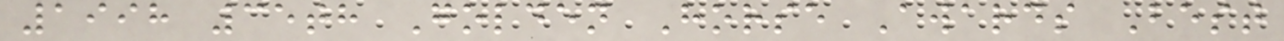1998 35th Golden Horse Awards Best
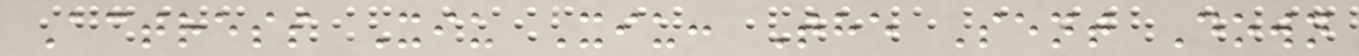Actress Xiu Xiu: The Sent Down
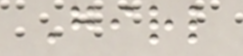Girl
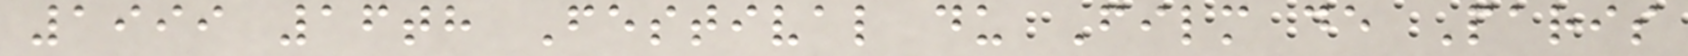1999 16th Festival du Film de Paris
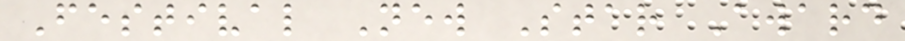Festival New Star Award
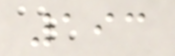193
